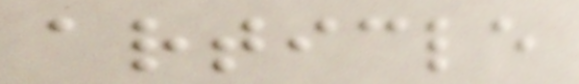article
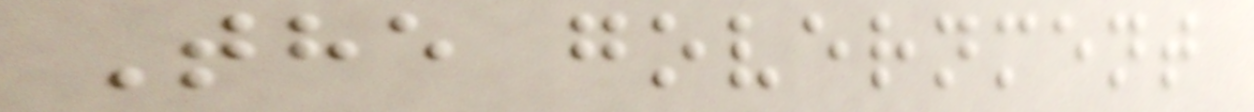The government
